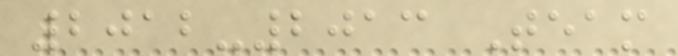2012-2013 Team
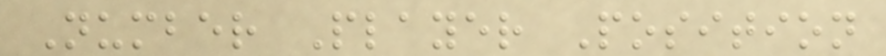Number Player Position
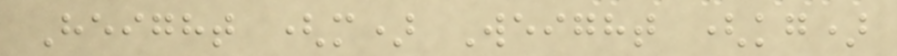Height (m) Weight (kg)
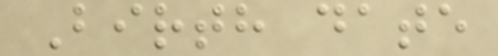Birth date
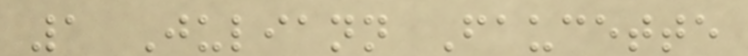1 Juliann Faucette
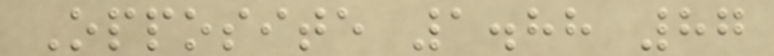Opposite 1.88 87
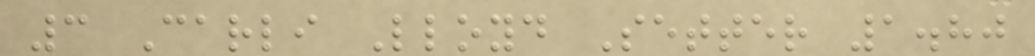3 Carli Lloyd Setter 1.80
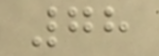78
